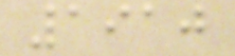1910
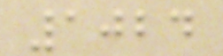1024
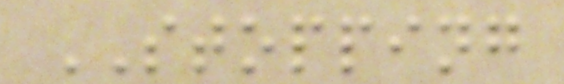STOPPING
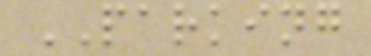PARKING
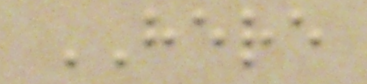HERE
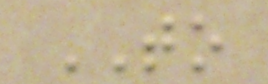TO
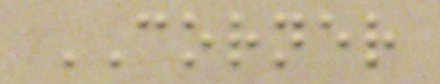CORNER
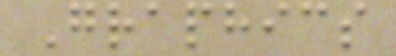Graphics
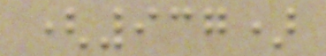(937)
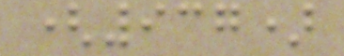(937)
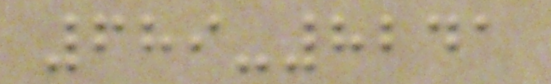689-8241
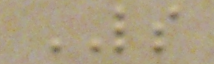LS
